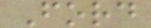Ford
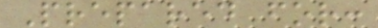Prepared for:
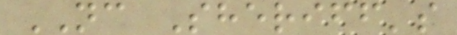NC Sheriff's
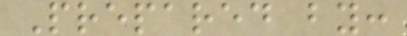Prepared by:
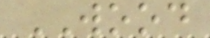WOOD
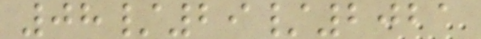08/29/2021
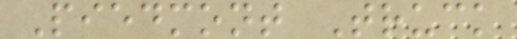Piedmont Truck
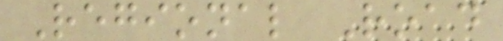Regional Road
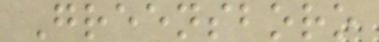Greensboro
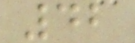42
